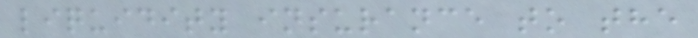liquidity insurance to the
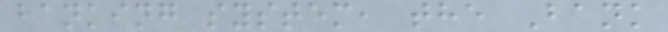banking system, the Bank
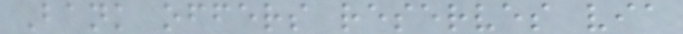Bank offers reserves via
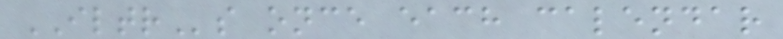ILTRs once each calendar
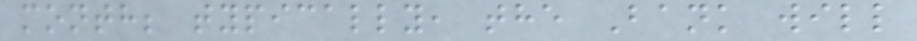month; typically, the Bank will
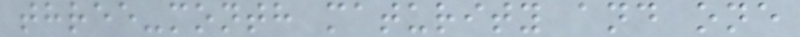three-month maturity and one
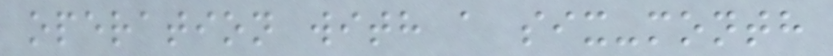operation with a six-month
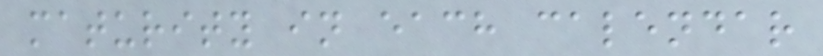maturity in each calendar
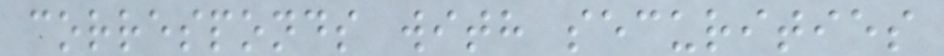corresponds with securities
